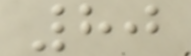80
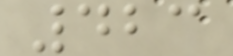423
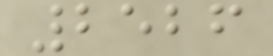2526
